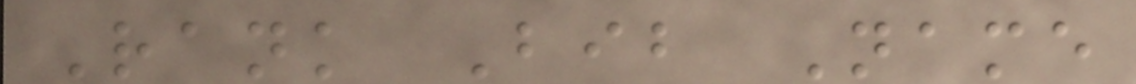Rank Bib Name
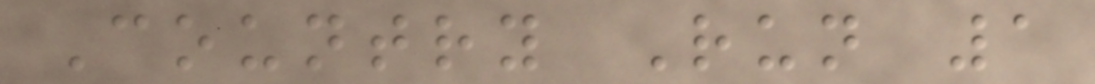Country Run 1
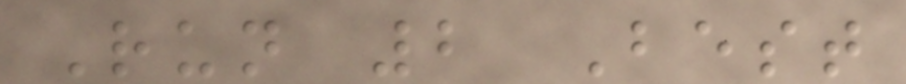Run 2 Best
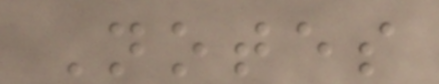Notes
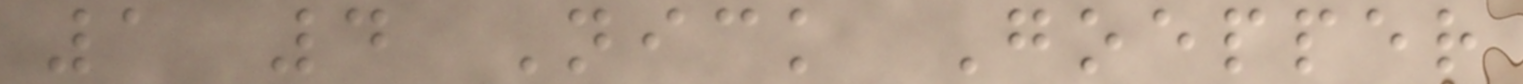1 4 Nick Goepper
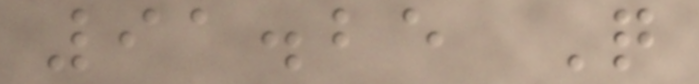91.25 Q
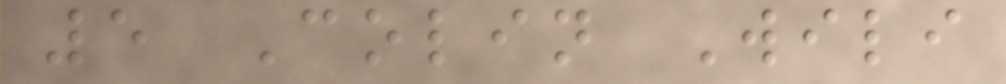5 Colin Wili
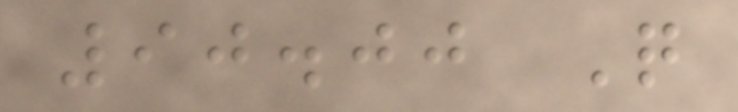90.00 Q
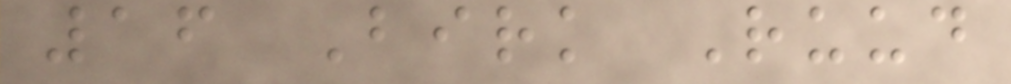16 Birk Ruud
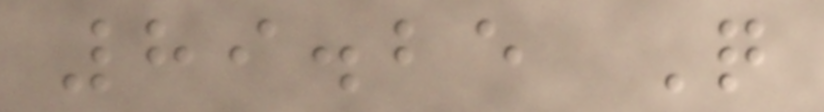89.25 Q
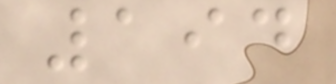194
